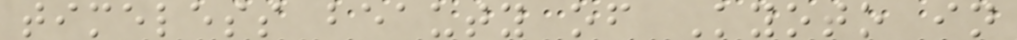timeless beauty of Kyoto in
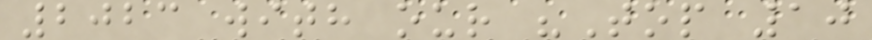2023 with our "Top 10
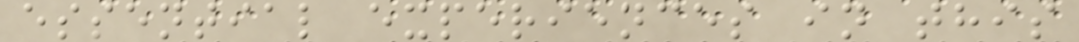essential experiences in this
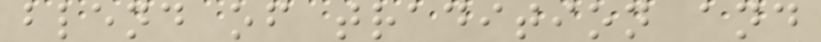blend of tradition and
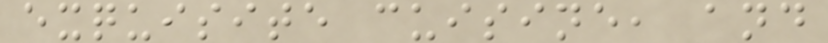exquisite cuisine, and
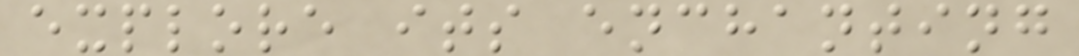explore its enchanting
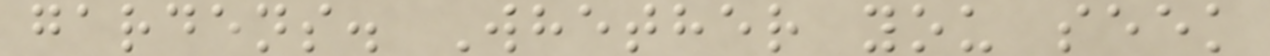gardens. Whether you seek
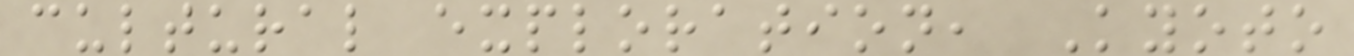cultural exploration, Kyoto
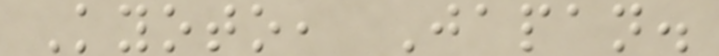Kyoto, Japan.
